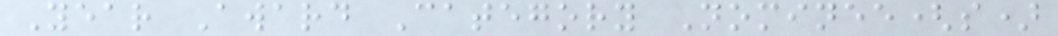Year Award Category Nominee(s)
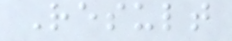Result
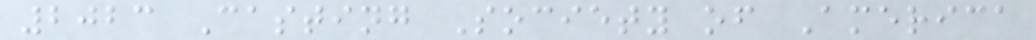2023 Casting Society of America
